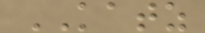KATZ
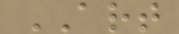ART
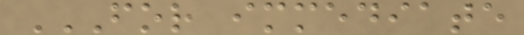FOR IMMEDIATE
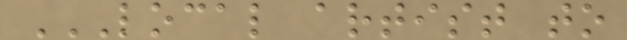LOCAL ARTIST TO
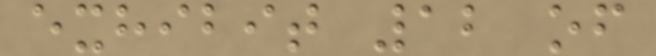exhibit 12 of
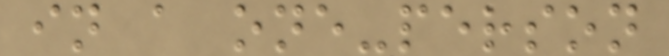in a one-person
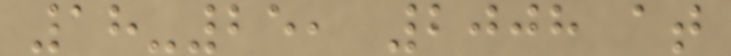18-25, 2008 at
